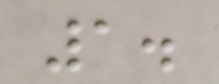1.
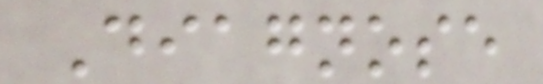Diagnose
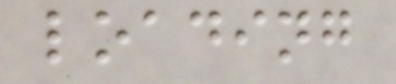loading
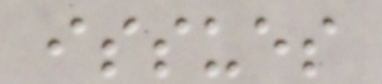issues
